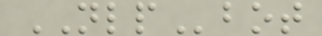NLPbot
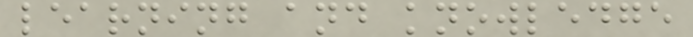learning and knowledge
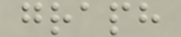graph
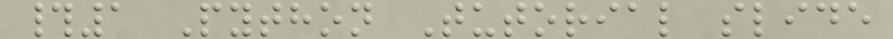#1 Python Tutorial slide
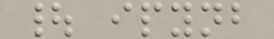| ipynb
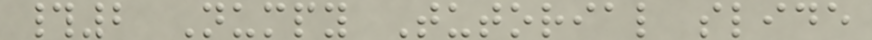#2 Numpy Tutorial slide
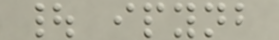| ipynb
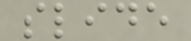slide
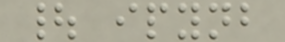| ipynb
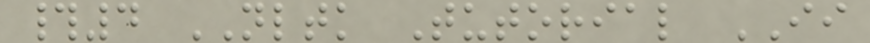#4 NLTK Tutorial II
